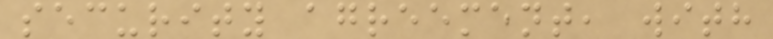security agreement, with
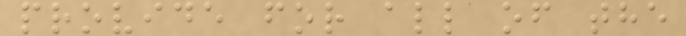provide for all of the
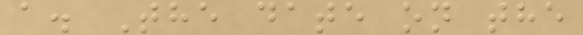a. The date on the
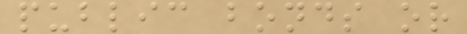public bonds or
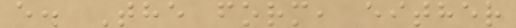e. The form, either
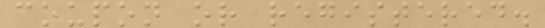coupon or registered.
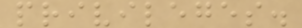privileges.
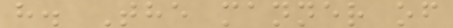h. The manner of
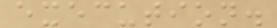execution.
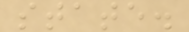state.
